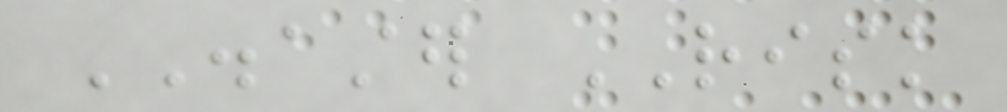DISASTER RISK
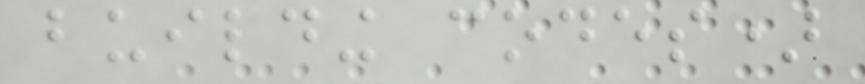building codes)
